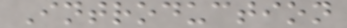Introduction
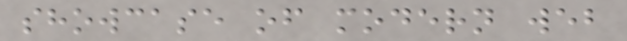showcase of modern web
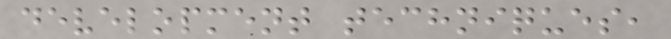development techniques,
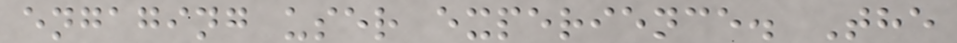engaging user experience. The
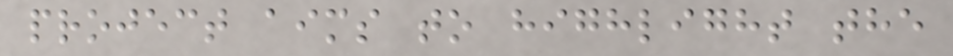project aims to highlight the
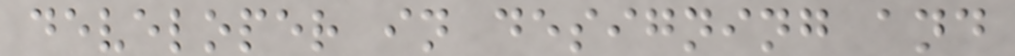developer in designing and
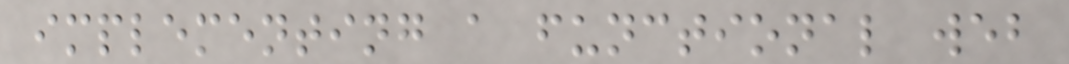implementing a functional web
